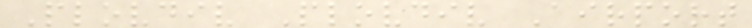Plovdiv Plovdiv Airport
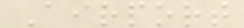Airport
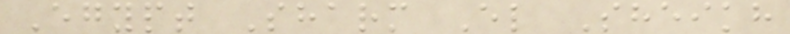Egypt Sharm El Sheikh
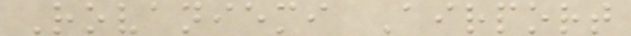Rovaniemi Airport
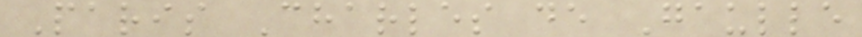Paris Charles de Gaulle
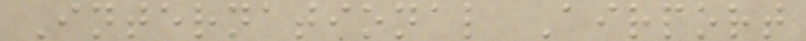International Airport
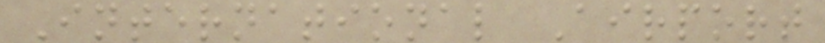International Airport
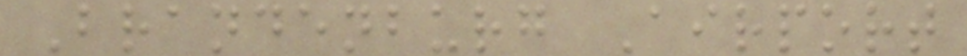Brandenburg Airport
